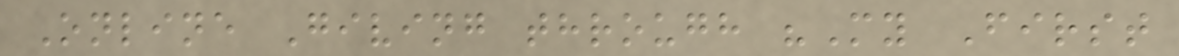Online Giving through "My First
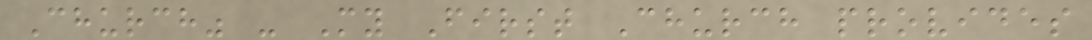Church" - My First Church provides
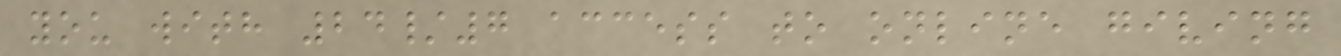you with 24/7 access to online giving
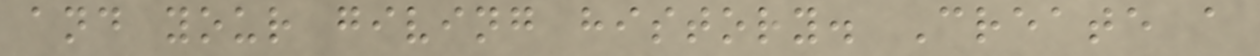and your giving history. Create a
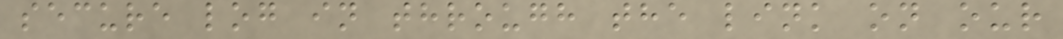secure log in through the link on our
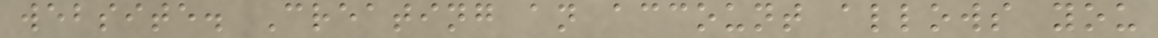website. Creating an account allows you
